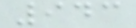943
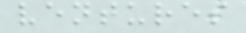ventures
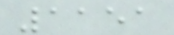1151
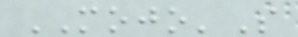MOJO'S
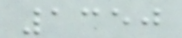1350
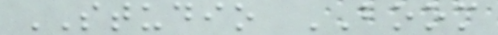STUDIO BOOM
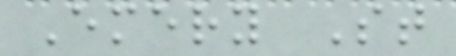Emery St
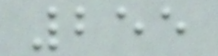255
